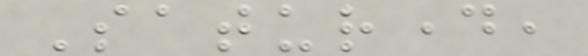Saturday,
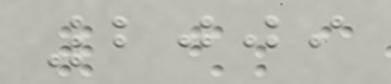2009
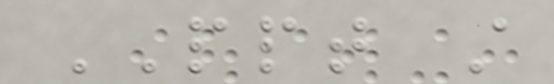PPT still
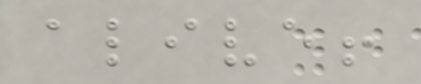alive!
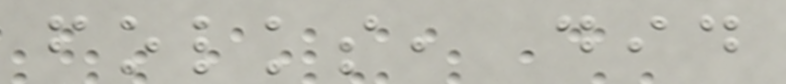folks, did
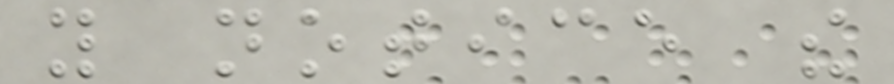you notice the
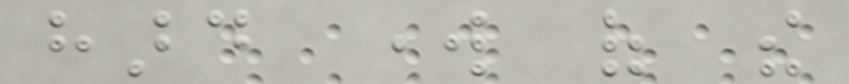hard work of the
